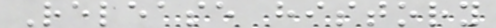Release history
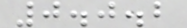0.0.2
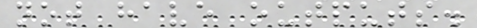not have outputs.
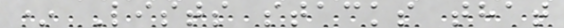* Lists stacks that
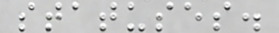statuses.
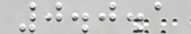0.0.1
